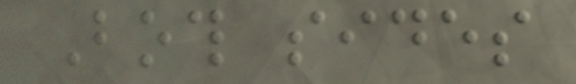Both sides
